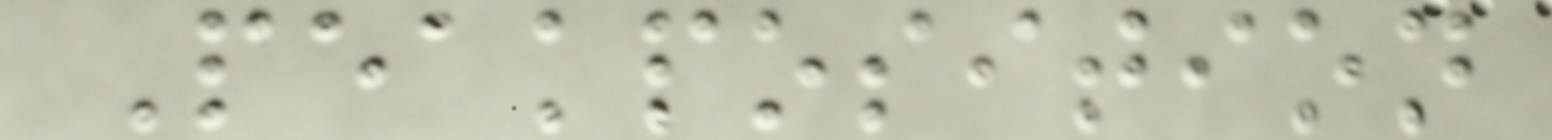Peakposition
